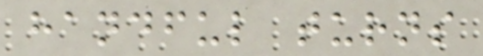handful turns
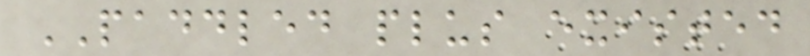PADDLED plus existed
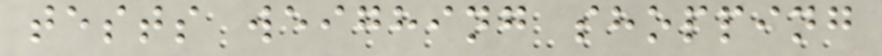tests weighing shopping
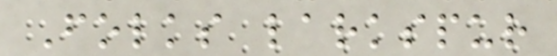Folks larkspur
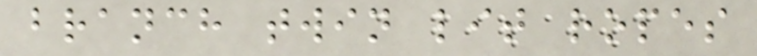branch twin lit ropes
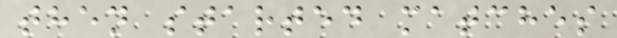then started matches
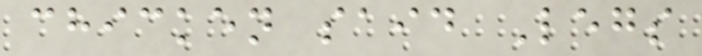chicken said Legs
